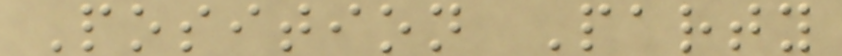Position Party
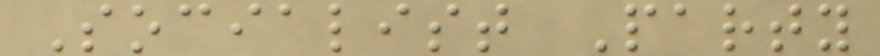Socialist Party
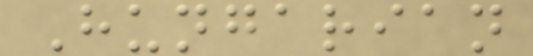Hungarian
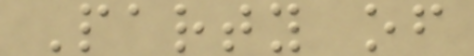Party of
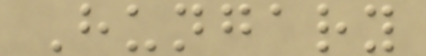Hungary
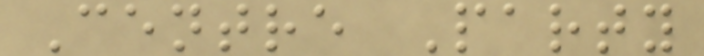Centre Party
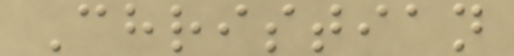Christian
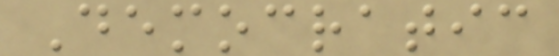Democratic
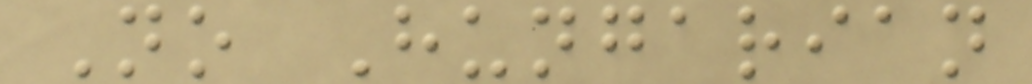No Hungarian
